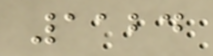1124
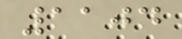1104
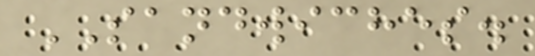SANDWICHES.
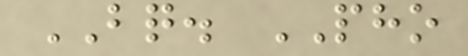BQ. PHO
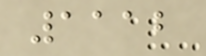1112
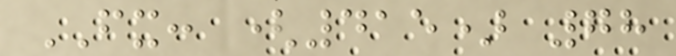FX: (415) 78
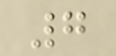7
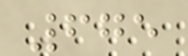675
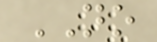NO
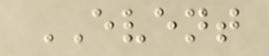EVENT
